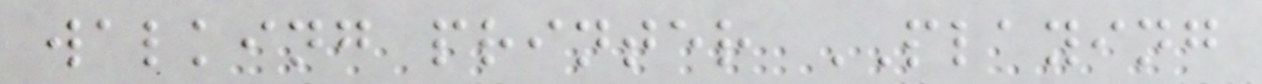walking printer PLAYING
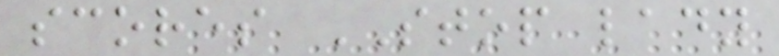scores STOP lady
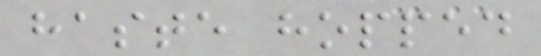haste hopped
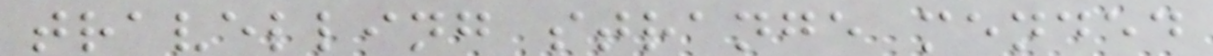travelling strange mended
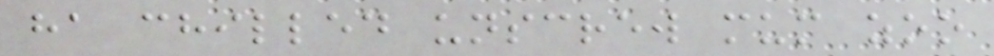ha chilled unscrew mum zoo
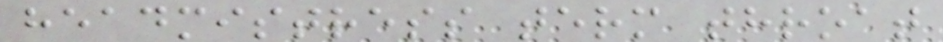headmistress term throat
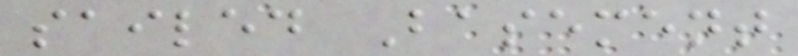sailed Basement
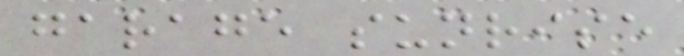garage sunrise
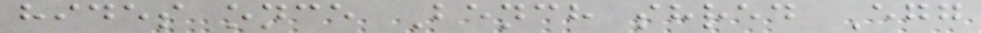hides once Bench shred Egg
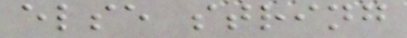else string
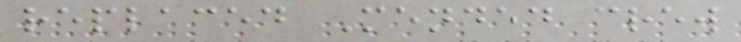replaced Mended crew
